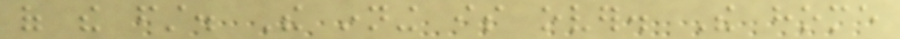of the first. The inning is over. The home
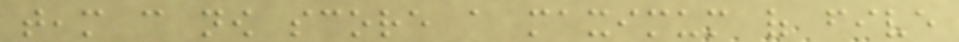team can now score a maximum of five
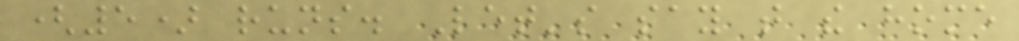(5) runs. Let's say that the home
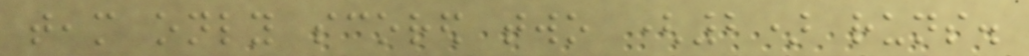team only scored two (2) runs.
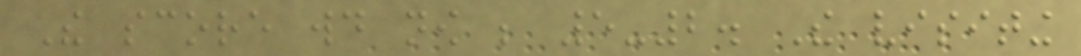The score would now be 5-2. The visiting
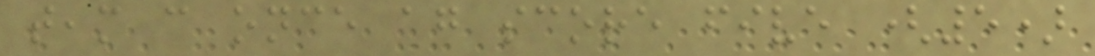team can once again score five (5)
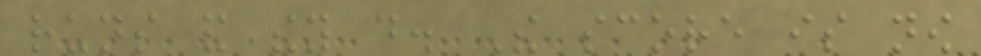runs and they do. The score is now
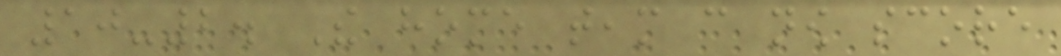10-2. The home team can now score
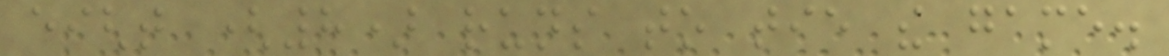eight (8) runs to tie the game.
